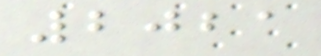2021
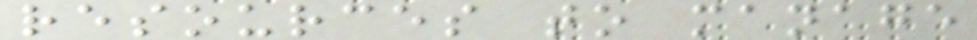resources to manage
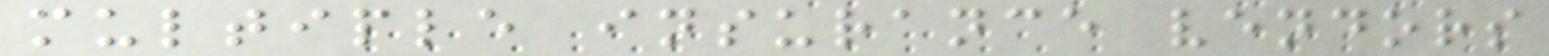multiple insurance vendors
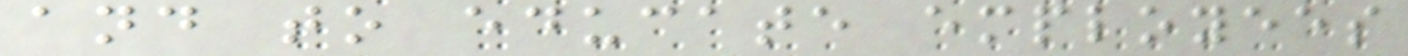and to educate employees
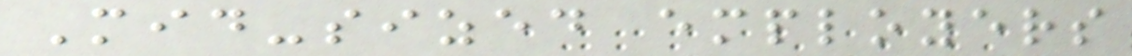Mid-sized employers
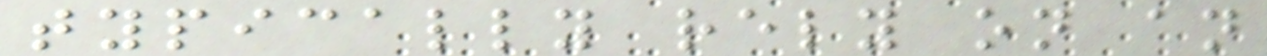typically rely on an
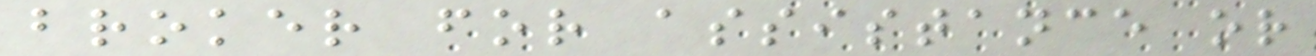broker for assistance or
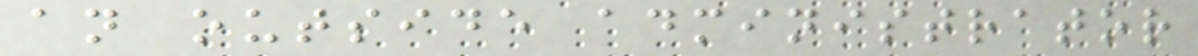an outside administrator
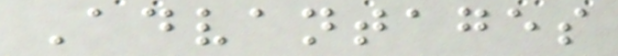Advantages
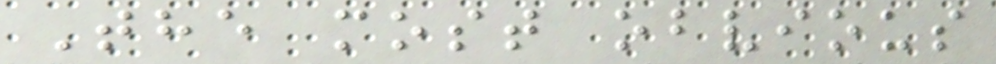The most obvious
